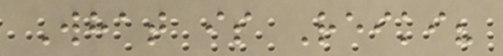What is Reiki?
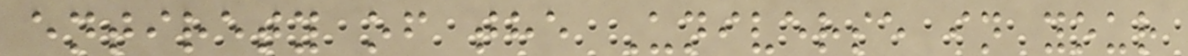entirety of the Universe in your
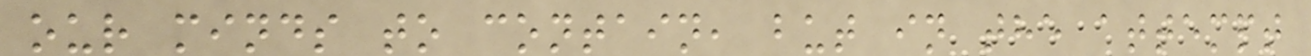our minds to contain, but in the attempt
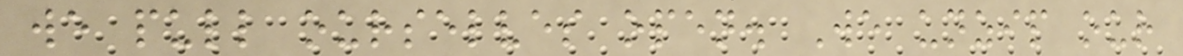we pull ourselves open. We unzip our
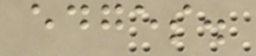edges.
